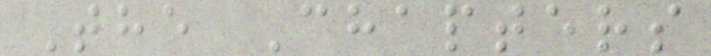The Chapters
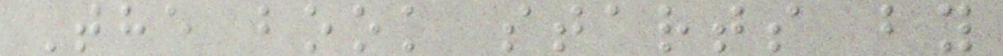The book starts by
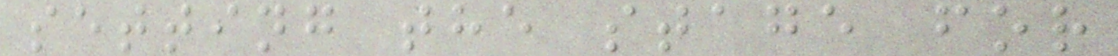setting the stage for
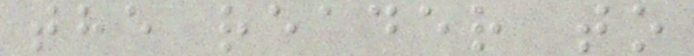the reader to
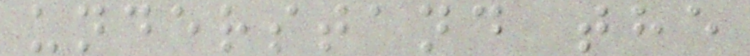understand the
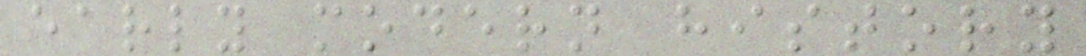early modern history
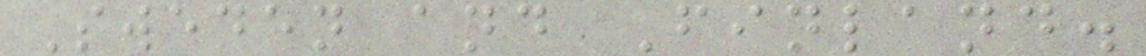Sweden and Finland.
